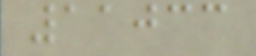11033
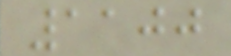1100
